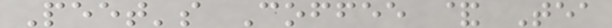Peet's Coffee & Tea
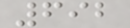692
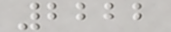2222
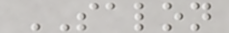SALON
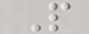P
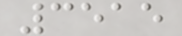3515
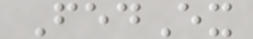FedEx
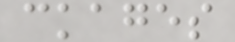ckages
